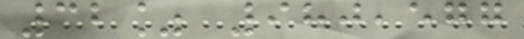32% 980,577
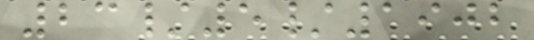23/5/1902
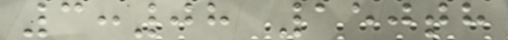3:08 150th
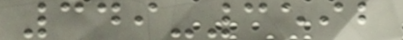349-3592
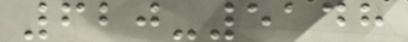620-5148
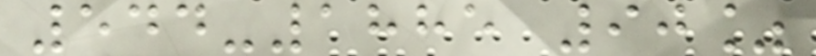544-1885 90%
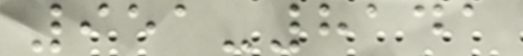951-8141
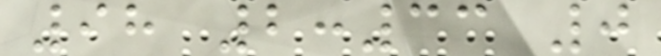98 2:33 0
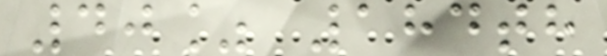40% 184th
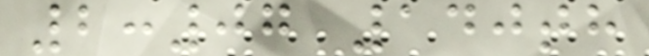2:07 140th
